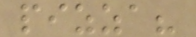pizza?
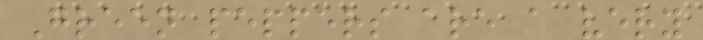Green peppers are a very
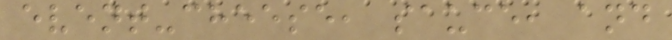event-cheese, sauce, and
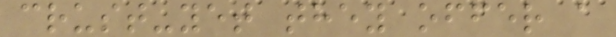crust-yet they offer a
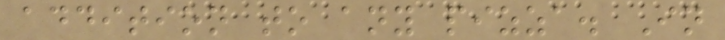addition to any pizza. In
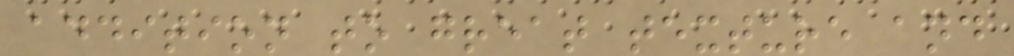addition to great texture and
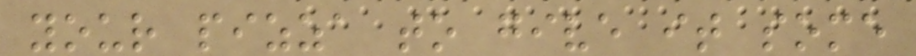your pizza to give it some
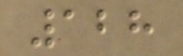128
